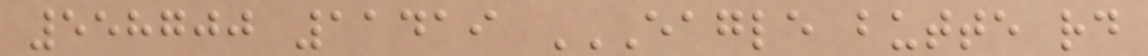558700 11419 EAGLE BUTTE RD
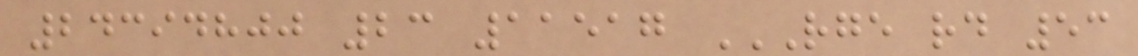24394800 23 11517 RGE RD 53
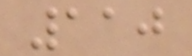110
